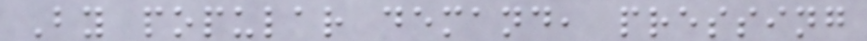By popular demand, pressing
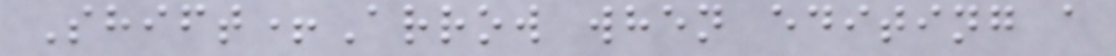Shift+Arrow when editing a
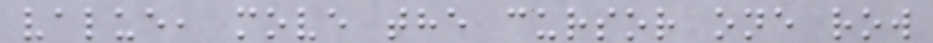value, move the cursor one row
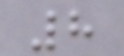8
